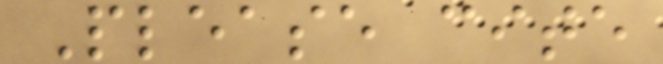Please cite
